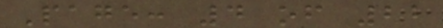Page: 4 of 22
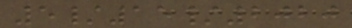5/15/2020
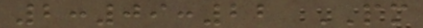2:09:22 PM
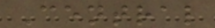Central
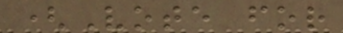(Vote for
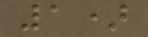1)
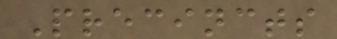Precincts
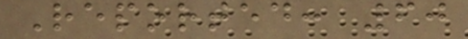Reported: 60
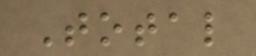Total
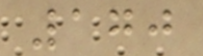170
